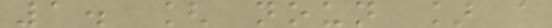1. [ noun ] a
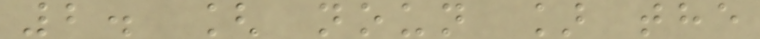2. [ noun ] the
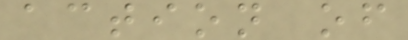action of
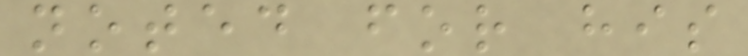noted for his
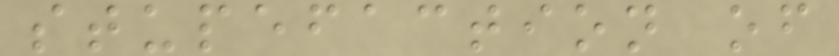stupefaction of
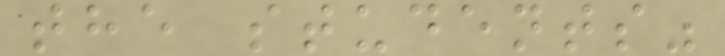the students"
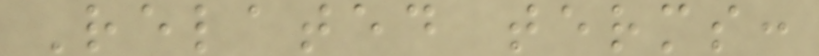Related terms:
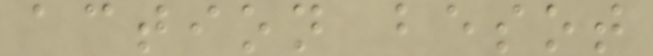action besot
